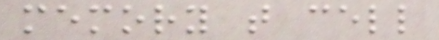memory t cell
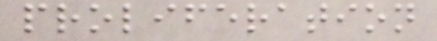proliferation
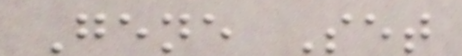Gene Set
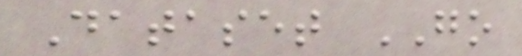Dataset GO
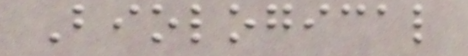Biological
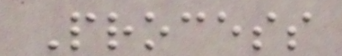Process
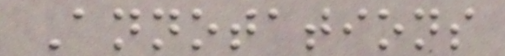Annotations
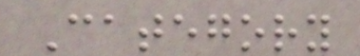Category
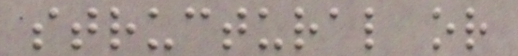structural or
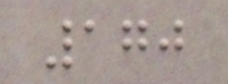170
